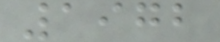1972
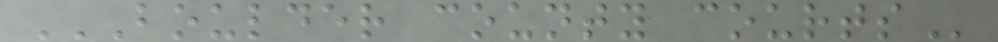BOULDER COUNTY COURTS
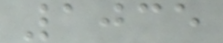1035
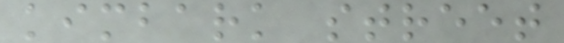kimbark street
